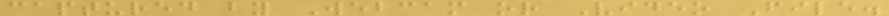captured by Webcam or Video File.
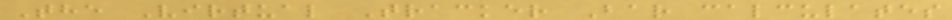The Virtual Tracker Bar calculates
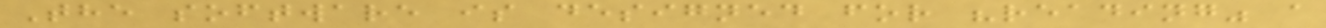The software is designed for "reading" a
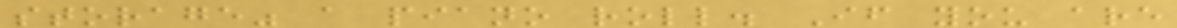storage" a piano roll. If you are
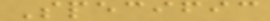Specific
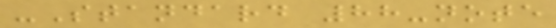-Standard 88-note
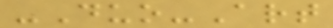-Duo-Art
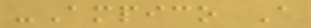-Ampico A
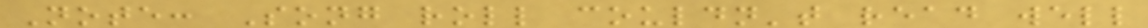Note: Song roll couldn't read well
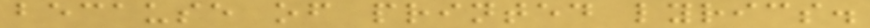because of printed lyrics.
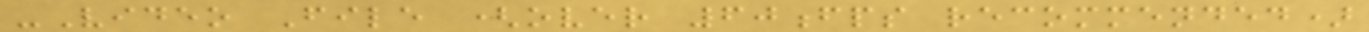-Video File (over 60fps recommended)
